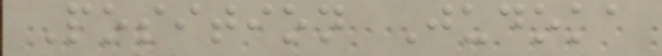Position Judoka
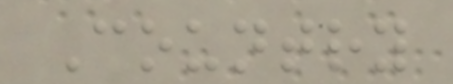Country
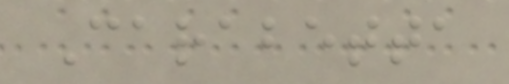Carabetta
